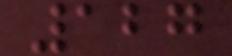127
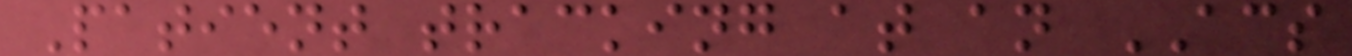Patient tracking at an ACS
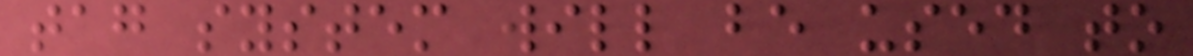tag system will be used to
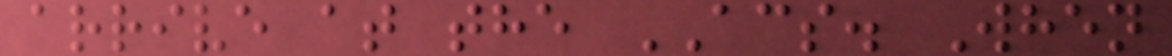arrive at the ACS. When
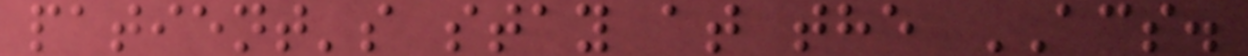patient's stay at the ACS.
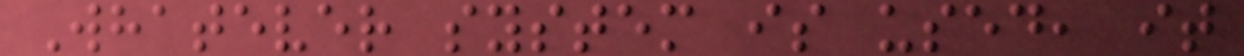Whatever system is used, it
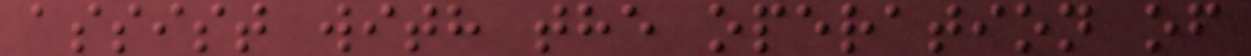assist with the operation of
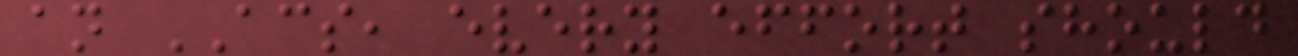an ACS, every effort should
